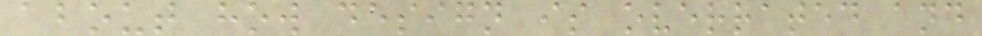about how design is overrated and
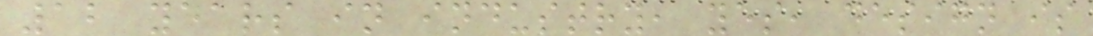12 years in industry, yes, design is
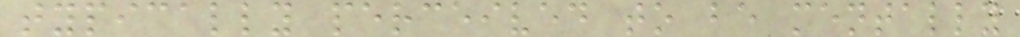typically perceived to be mentally
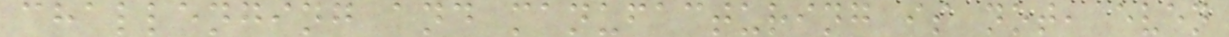challenging and manufacturing is not, even
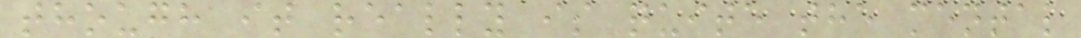though it really is quite the mental
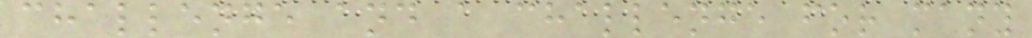challenge and a challenge for many
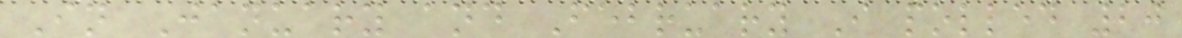In January and February I polled 20
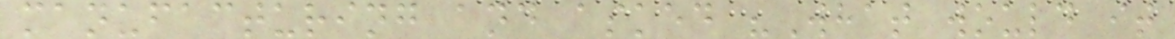manufacturing and asked "What would it
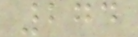274
